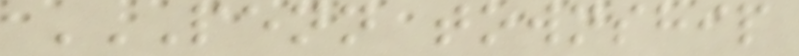PENN TOWNSHIP
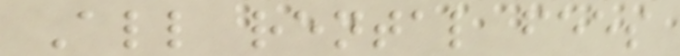All rental fees
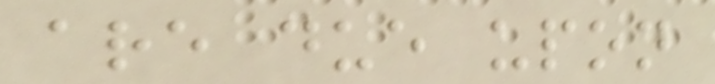are due upon
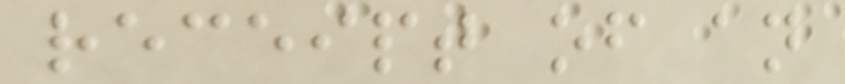receipt of an
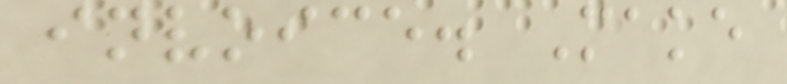invoice. Make
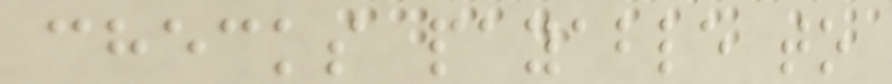checks payable to
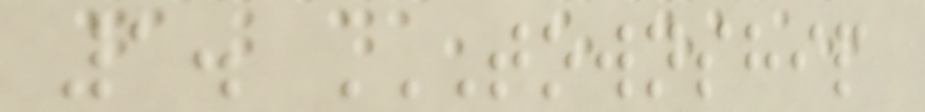1. TOWNSHIP
